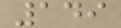149
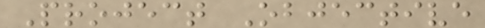Project Objective
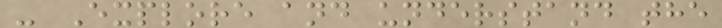- Explore and understand the
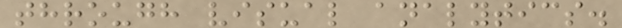through visual analytics.
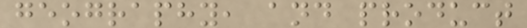geography, and product
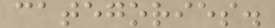categories.
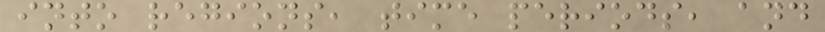into regions, time periods, and
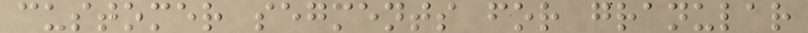customer segments for granular
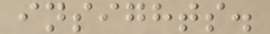insights.
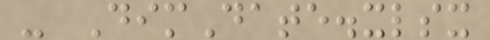- DimDate.xlsx
